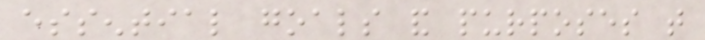essential goals and purposes that
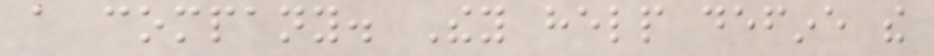a company. They help define the
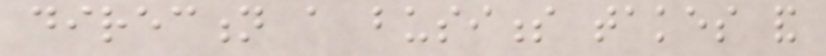direction a business takes and
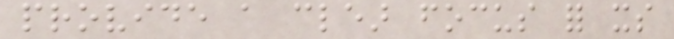provide a clear focus for its
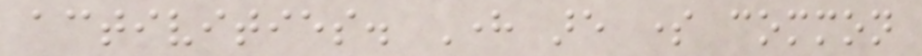activities. Here are some common
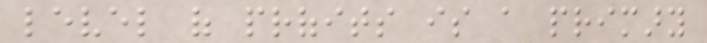level of profits is a primary
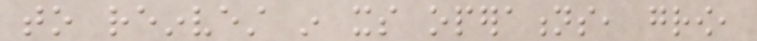to reinvest in its operations, grow,
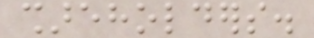shareholders.
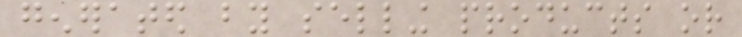generated by selling products or
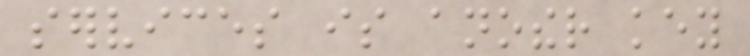services is another key
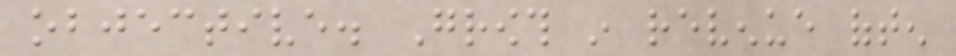objective. Growth in revenue often
